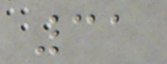31
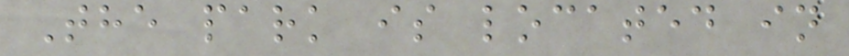The park is located in
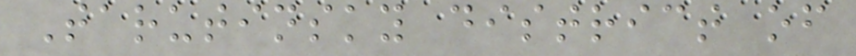Tarutinsky district of
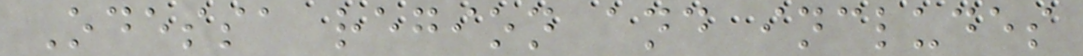Odessa region and includes
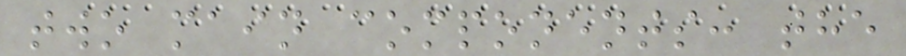two main components: the
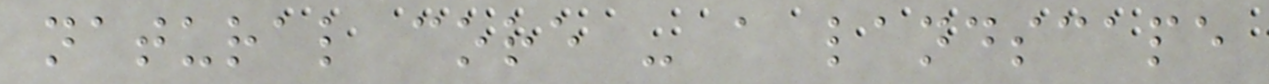natural core - a landscape
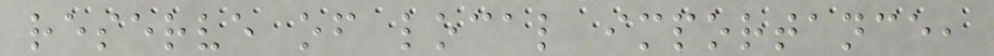reserve of local importance,
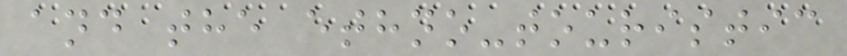and the ethno-touristic
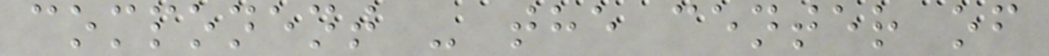component - the center of
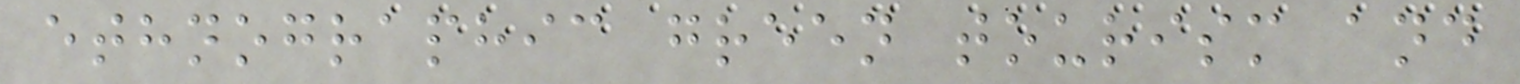ethnographic green tourism and
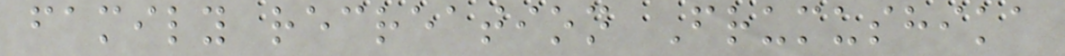family recreation Frumushika
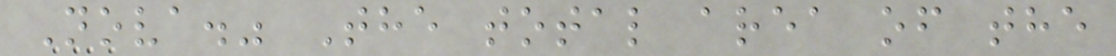Nova." The total area of the
